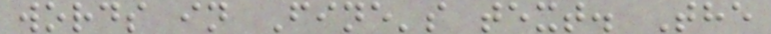words in Fine's text. The
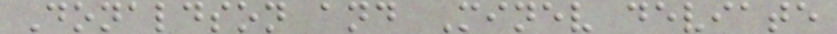Donaldson and Minev deviate
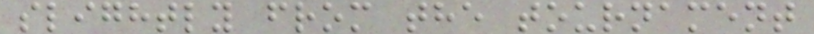slightly from the tournament
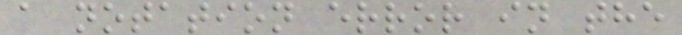a notation error in the
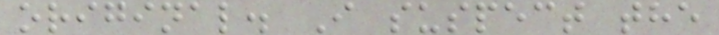original. I suspect the
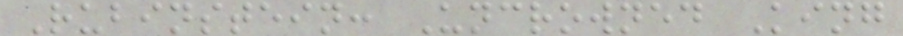Rubinstein: Uncrowned King
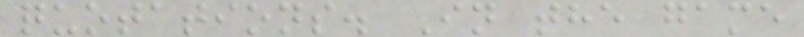quotations. In the game
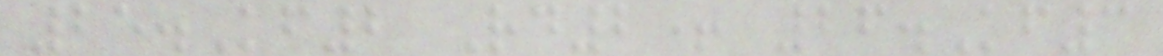25.Kf2 Rd2+ 26.Kf3
